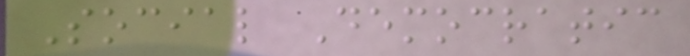Social Democratic
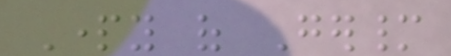Party of Germany
